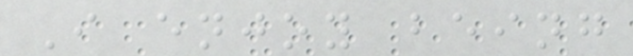I enjoy being
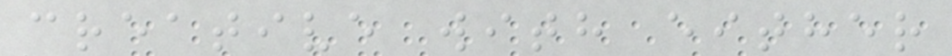creative with either
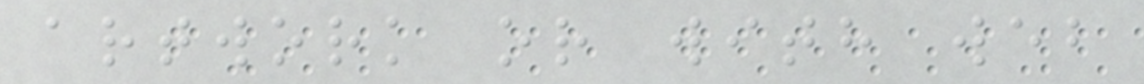artwork or with web
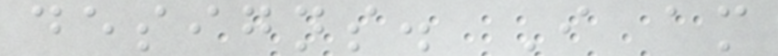designs. I am
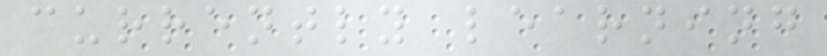currently learning
